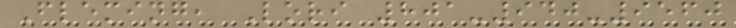Fleming, Lori 801-940-9560
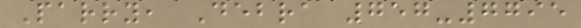Parry, Debra 757-7795
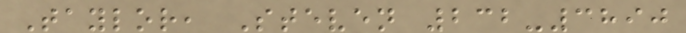Taylor, Steven 232-3890
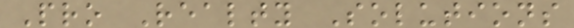Pro Realty Solutions
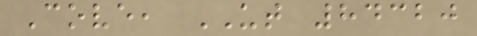Cove, UT 84320
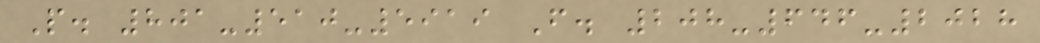P. 801-510-5919 F. 208-646-2028
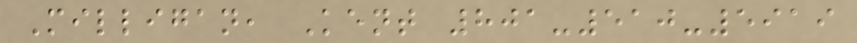Milligan, Kent 801-510-5919
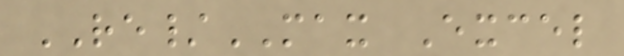RE/MAX Excel
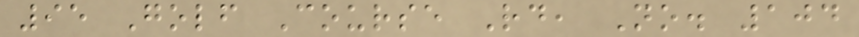95 Golf Course Rd, No. 104
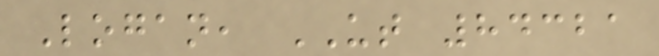Logan, UT 84321
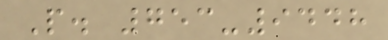P. 753-9448
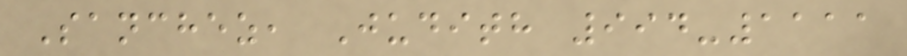Sanchez, Judith 994-1111
